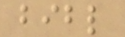bibl
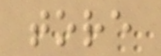tore
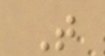T
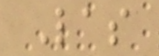Las
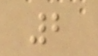2
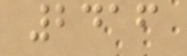2416
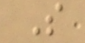S
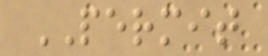PERMIT
